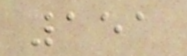151
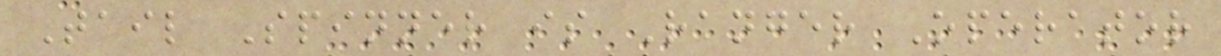Tail Spinner is Ranger Operator
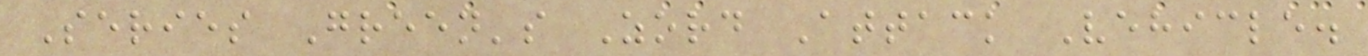Series Green's Zord Attack Vehicle.
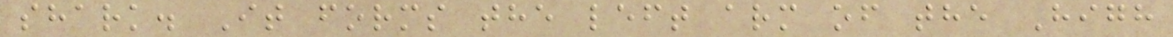shark. It forms the left arm of the High
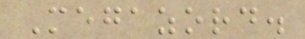Megazord.
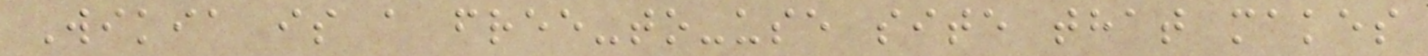Wikia is a free-to-use site that makes
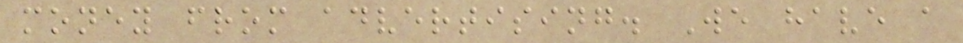money from advertising. We have a
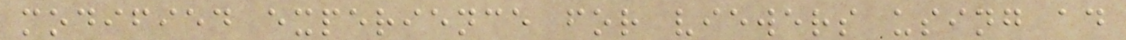modified experience for viewers using ad
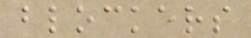blockers
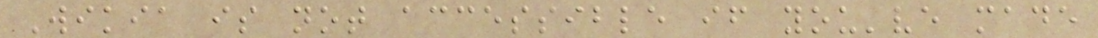Wikia is not accessible if you've made
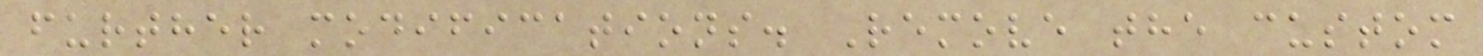further modifications. Remove the custom
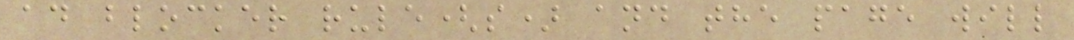ad blocker rule(s) and the page will
